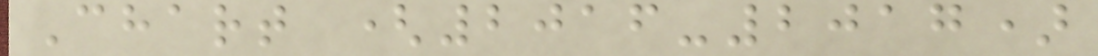Chart (2016-2017)
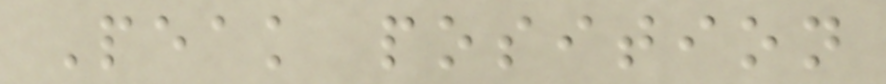Peak position
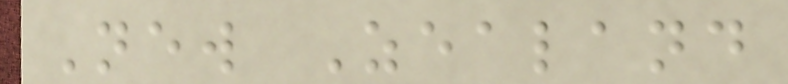New Zealand
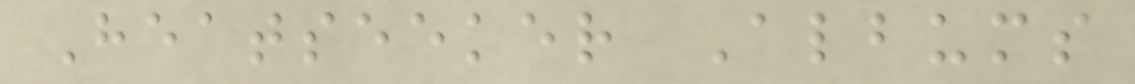Heatseeker Albums
